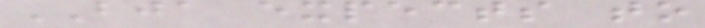BJA expects to
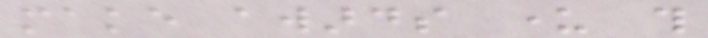make awards under this
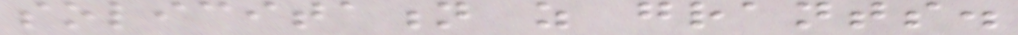solicitation as grants.
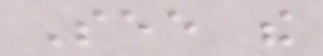See the
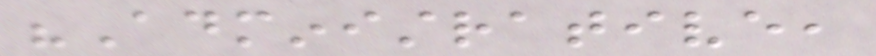"Administrative,
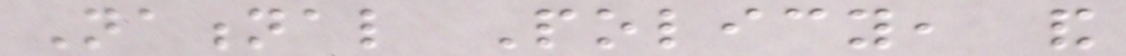National Policy, and
